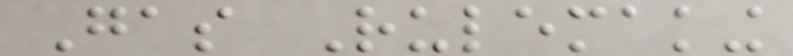Gas Rulemaking
